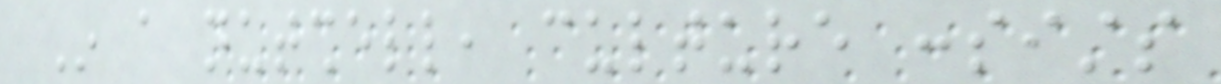In a nutshell, culture consists
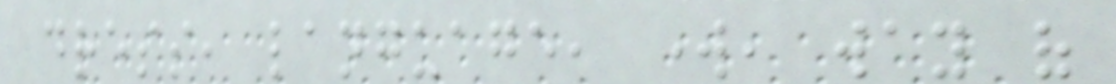dress, language, work, way of
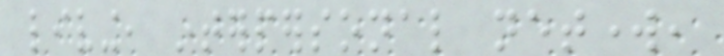living, interpersonal network,
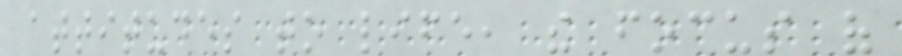attitudes to life, the focus of
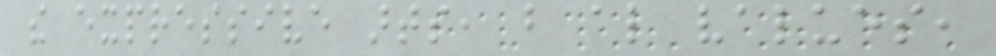the expressive arts, but also values,
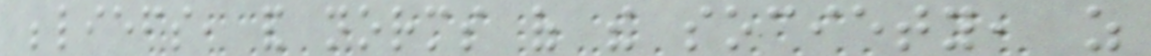beliefs, and norms of the society, as
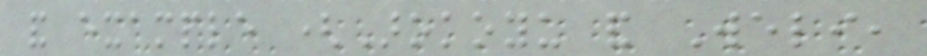and example (Arokoyu and Weli,
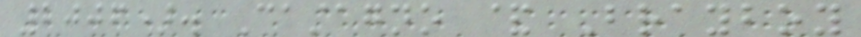2006). Castagno & Brayboy
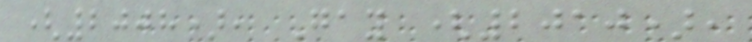(2008), Gay (2010),
